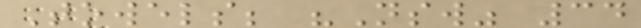Towels; "Nsw" 34
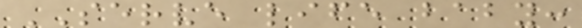SERVE life baby:
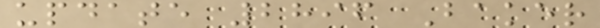update 2896 Baker
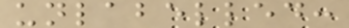unlabelled:
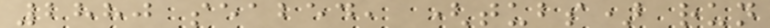2880 seabed, (tubs) run
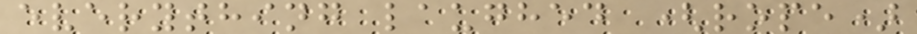everything laughed (rope)
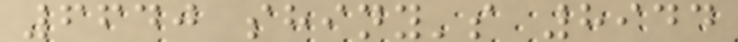6640 shiny's 8944
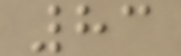83
